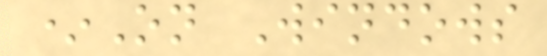*On Windows
